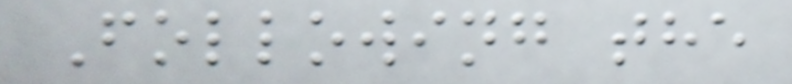Following the
